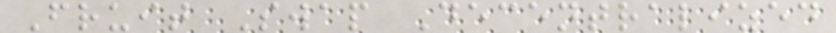Fruit Swap Decentralized
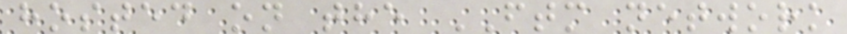hosted on the FTM network
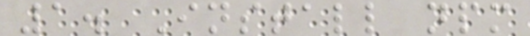1. Install npm
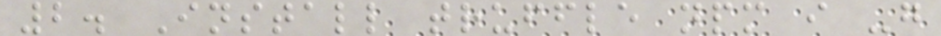2. Install truffle npm i -g
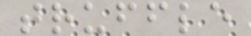truffle
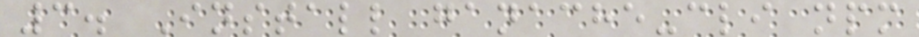3. Install ganache-cli npm
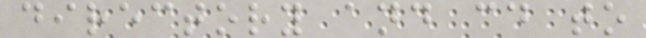directory and cd to
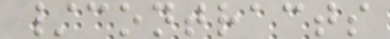/contracts
